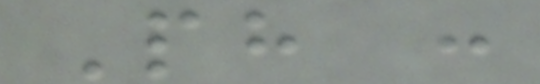Ph :
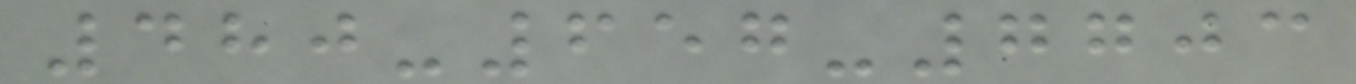480-657-7703
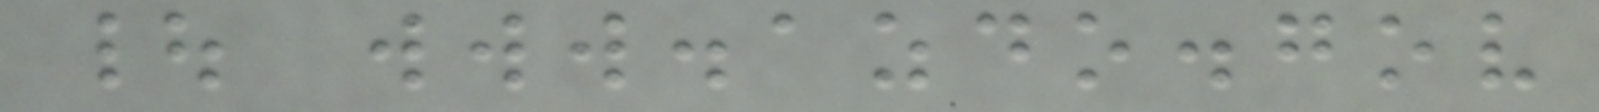| www.azdo.gov
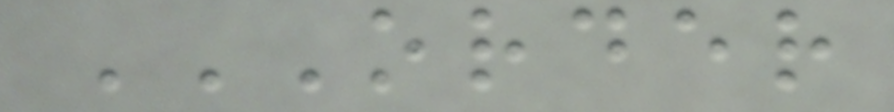ORDER
